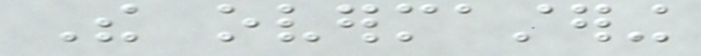The overmastering
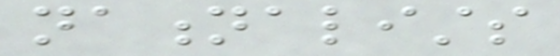nationalists
